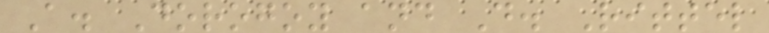A. Dorogoy and D. Rittel
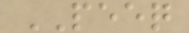PEEQ
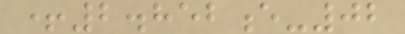+2.852e-02
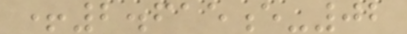+2.615e-02
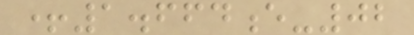+1.664e-02
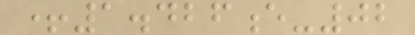+1.426e-02
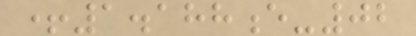+1.188e-02
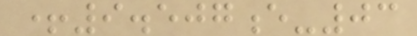+9.507e-03
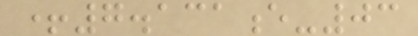+7.131e-03
